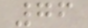76
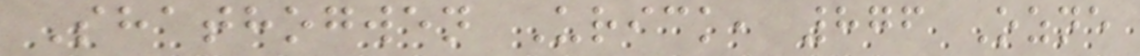Shathogwen Urick, 876 Ozne
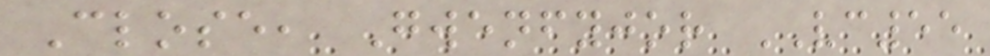Close, Gwenfyjor VC55
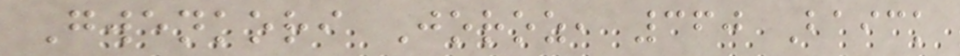Gwenkori Joroz, 360 Baick
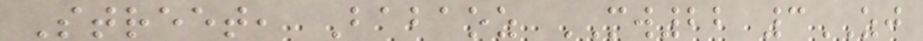Street, Babaoz MW22 3ZJ
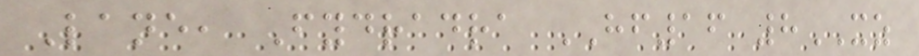Lane, Fydradra HF16 8XZ
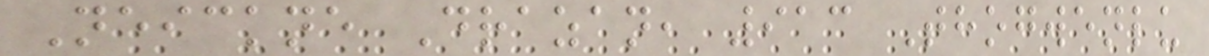Neickne Drazan, 913 Thogwenlu
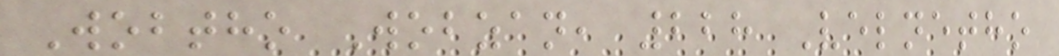Wobtho Wobzan, 228 Velnetho
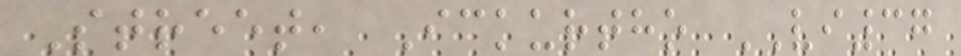Street, Ickurtho VI37
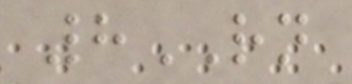8RN
